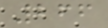266
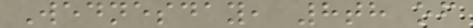Wednesday, 8th of
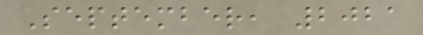September, 2021
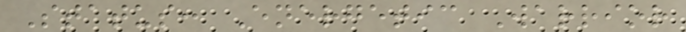Status: Energetic Warrior
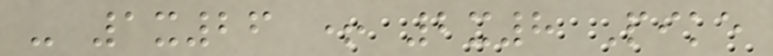- 1x26 + 2x8 Pike
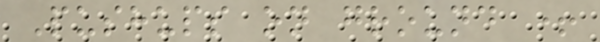Pushups on ground +
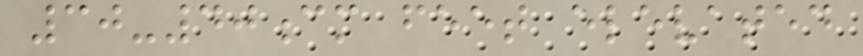30-40cm feet elevated
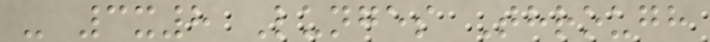- 3x8 Lunges Through
